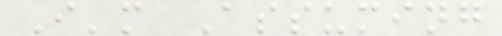I'm Assuming
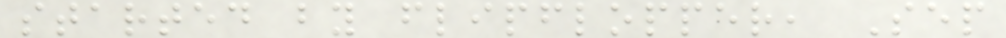started by flipflopper, Sep
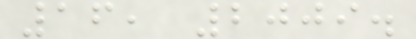16, 2009.
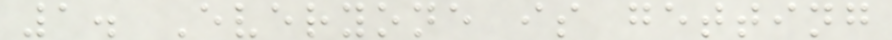1. Everyone is getting
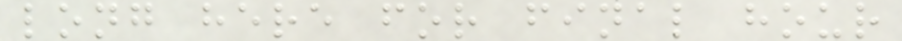long here for final hour
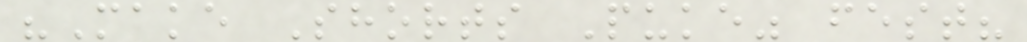"Make Shorts Puke" fest?
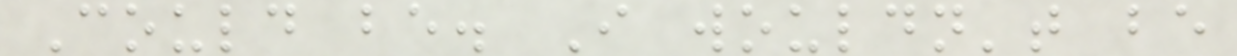Could be. I wouldn't be
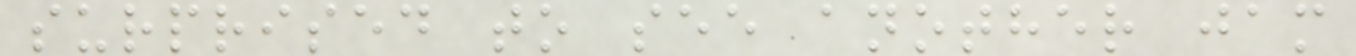surprised to see another jam
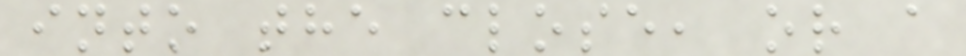into the close, or a
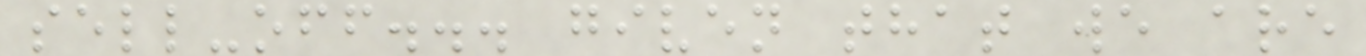sell-off... given that we are
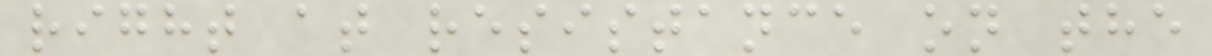right at resistance on the
